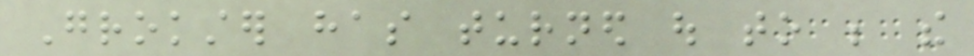Grokster has turned out to be the
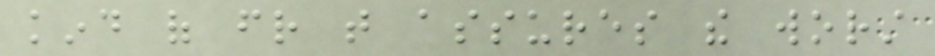kind of friend that assures the worst
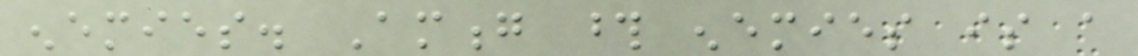enemies. Among those enemies is a
